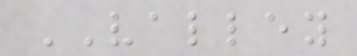VALLEY
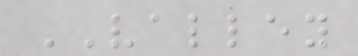VALLEY
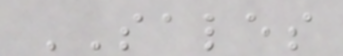SALES
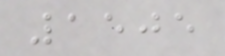1505
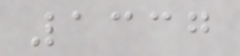1337
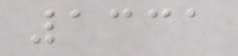1331
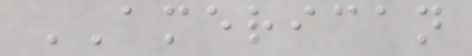AMERICAN
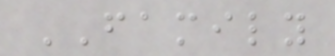FAMILY
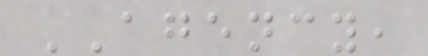AGENCY,
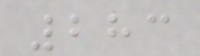283
